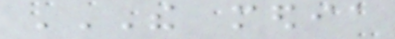THE MEDIA
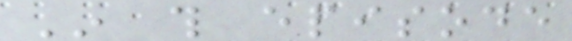In this episode
